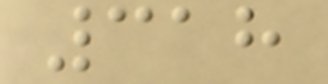318
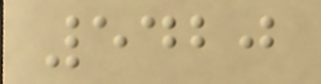5420
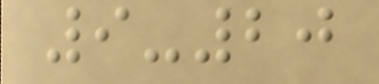9-20
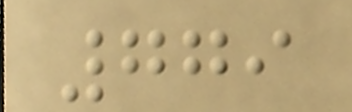779
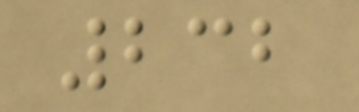232
